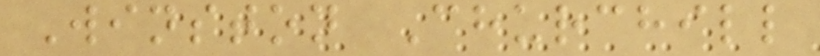Winston Churchill
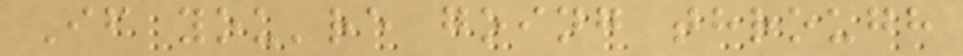If you're going through
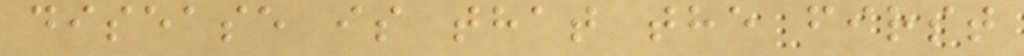disease is that the first
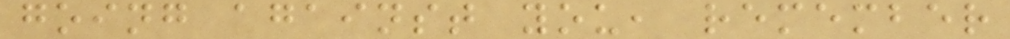going against you, remember
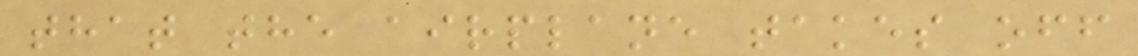that the airplane takes off
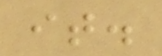it.
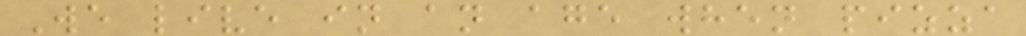We live in an age when pizza
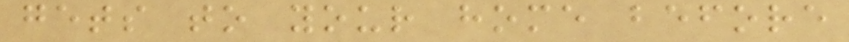gets to your home before
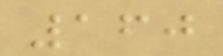160
